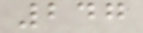247
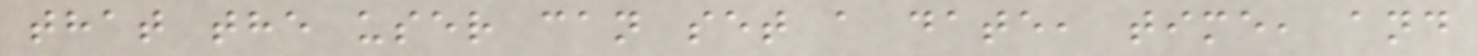that the user can set a date, time, and
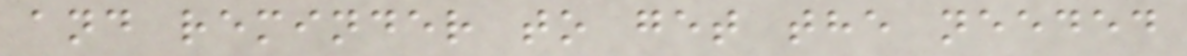and reminder to get the needed
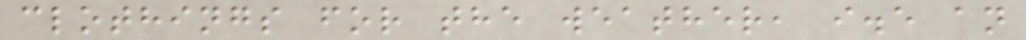clothings for the weather, i.e an
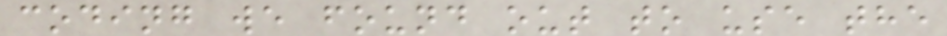coding we found out to use the
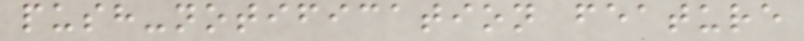push-notification feature
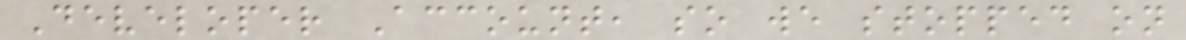Developer Account, so we stopped on
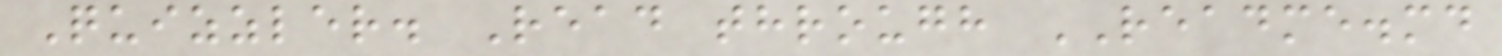Quizzler. Read through README.md
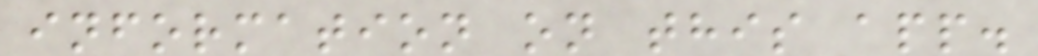information on this app.
